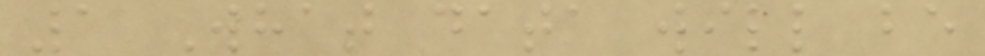1 What data will be
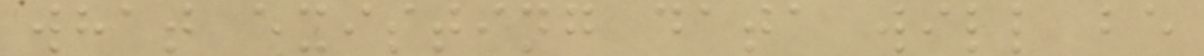what existing data will be
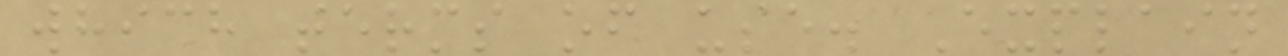which terms of use. Explain
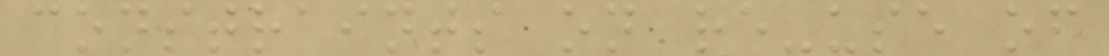constraints on re-use of
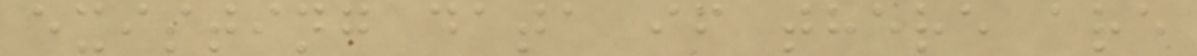existing data if there are
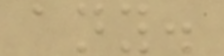any.
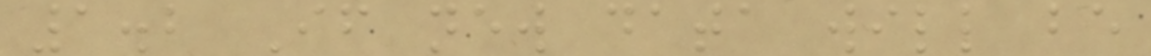1.2 If new data will be
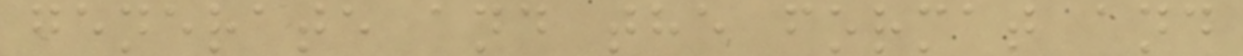generate and the format and
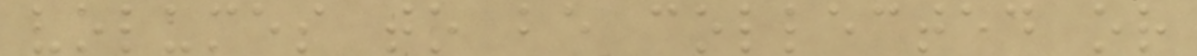volumes to be collected or
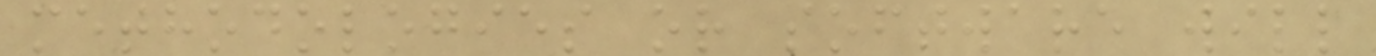methodologies or software will
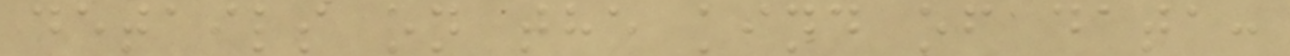details on the kind of data:
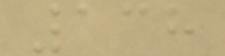138
